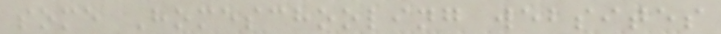some Homeschooling websites
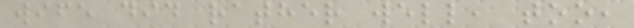wife did rather well, too,
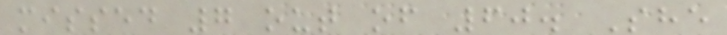missed 7 out of 60. She
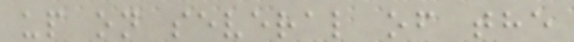up on several of the
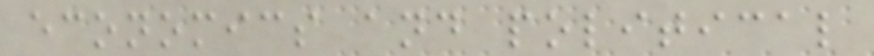economics and political
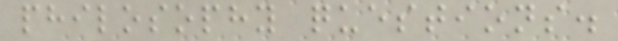philosophy questions.
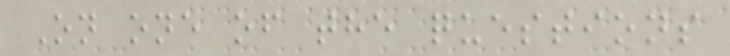On one of the questions
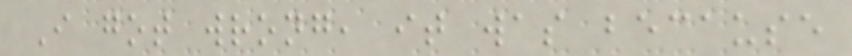I got wrong, it was because
